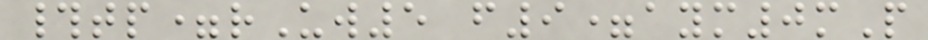#tp=rUw5 f9=aym0mP
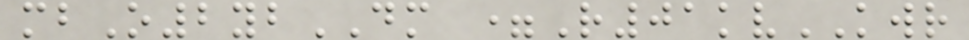mbO2ybDM =R01kvKWR
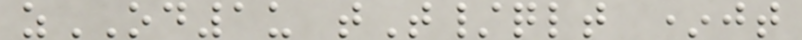zOD1u tT/qlt *jt
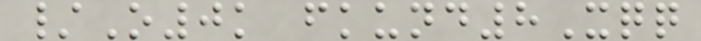/O0k fkund8Xqq
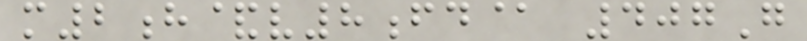m2h&v8fd@ 407G
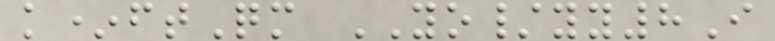k*ftQm YO/yy8I
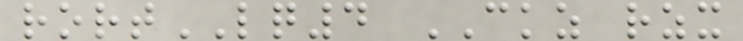rortLQ4 CKZ rzx
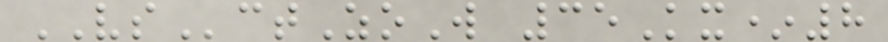VSctZoW 35Kx*8
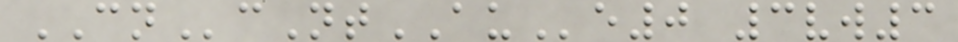CNcNtAUe0 3vw3
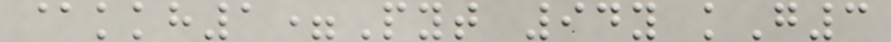@kkh1=Pyt 94y kG3
